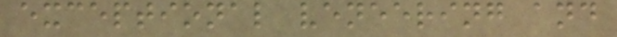exceptional veneering and
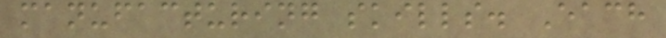manufacturing skills. Each
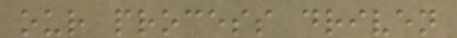our process driven
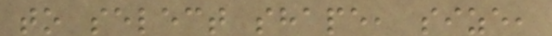to select shape, size,
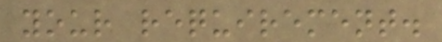your requirement.
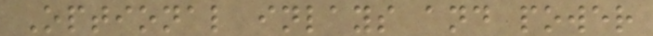Optional inlays and power
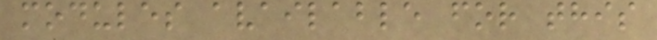modules available for this
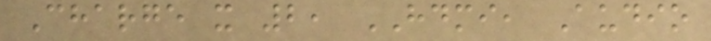Charge x 2, HDMI, Audio
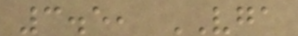3.5, VGA
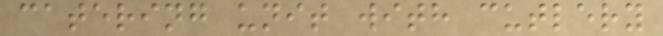catering unit with cutlery
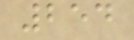254
